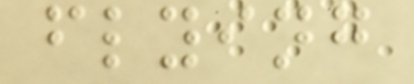flying
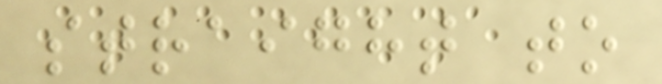straight to
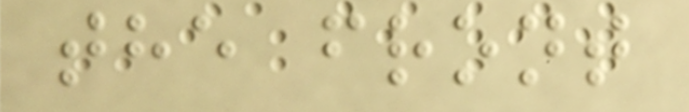the front
